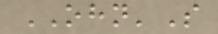OHN'S
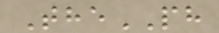ThePH
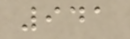941
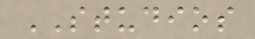STUDIOS
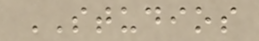STUDIOS
